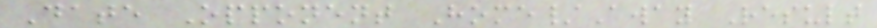Date Opponent Home/Away Result
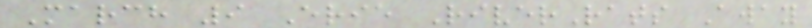March 9 Erie RiverRats Away
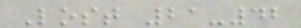Lost 21-42
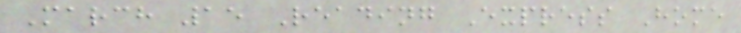March 15 Reading Express Home
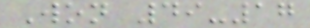Won 49-17
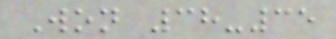Won 38-35
